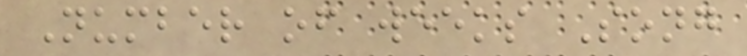Number of weeks Song
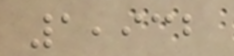1,932
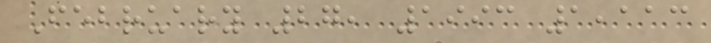February 27, 1993 1,113
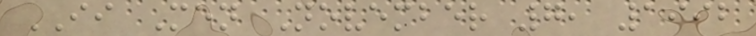II Men November 7, 1992
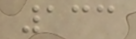133
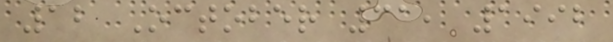12 October 31, 1992
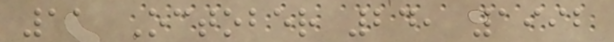11 October 24, 1992
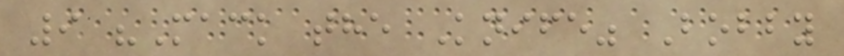9 "Mack the Knife" Bobby
